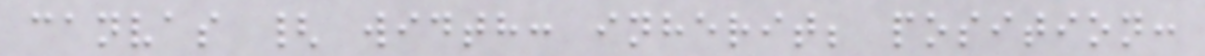canvas { width: inherit; position:
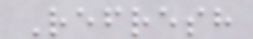Refresh
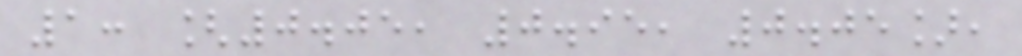1: [0.05, 0.95, 0.05],
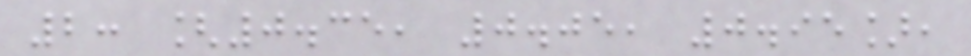2: [0.35, 0.05, 0.95],
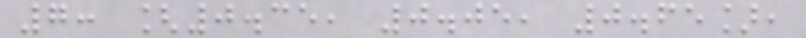7: [0.35, 0.05, 0.65],
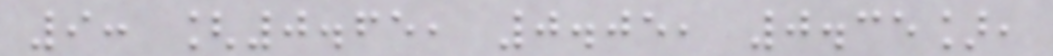9: [0.65, 0.05, 0.35],
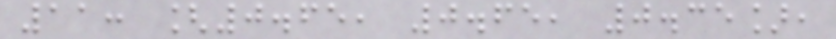11: [0.65, 0.65, 0.35],
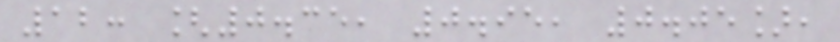12: [0.35, 0.95, 0.05],
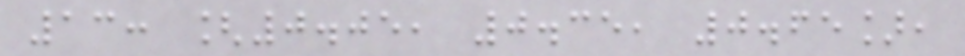13: [0.05, 0.35, 0.65],
